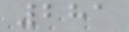281
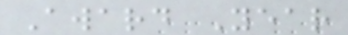Award Year
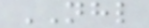NHL
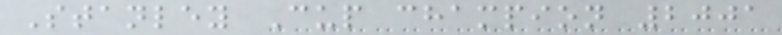Stanley Cup champion 2001
